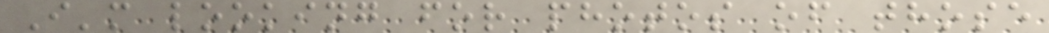I'm looking for photos of those
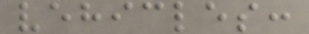vehicles:
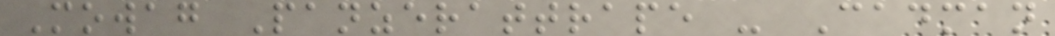Mowag Panzerattrape - Cadman
